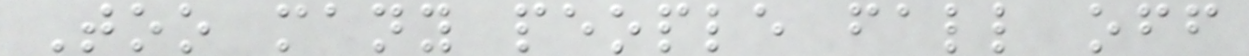Too many people fall off
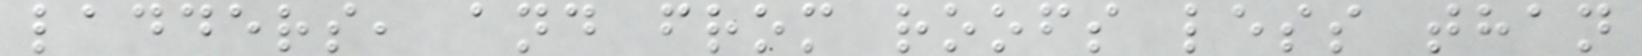ladders, and from roofs less than
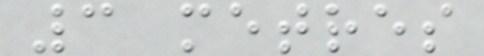3 metres
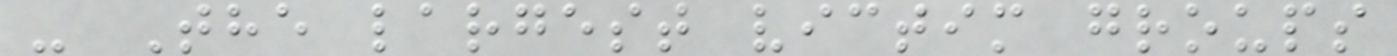- The largest victim groups
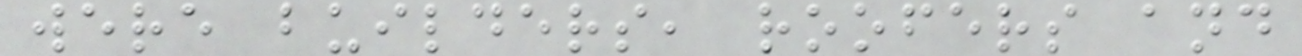were builders, roofers and
